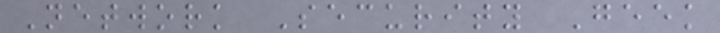Network Security Geek
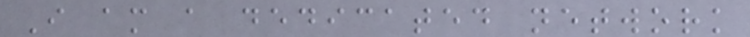I am a dedicated network
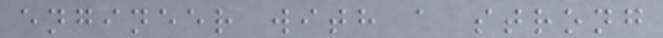engineer with a strong
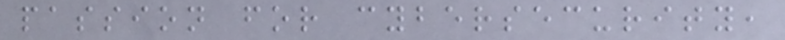passion for cybersecurity,
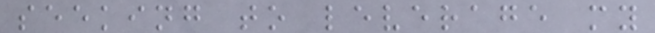seeking to leverage my
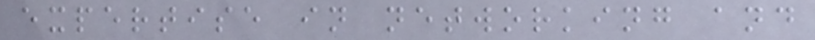expertise in networking and
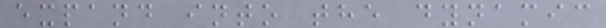expand into the dynamic
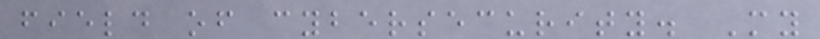field of cybersecurity. My
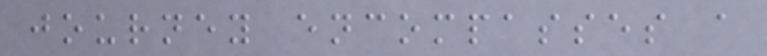journey encompasses a
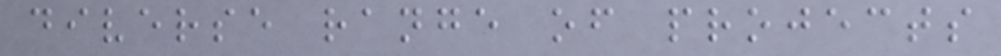diverse range of projects
